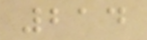214
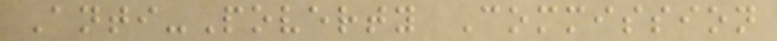Anti-Poverty Commission
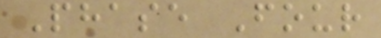Phase Four
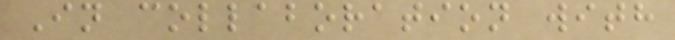In collaboration with
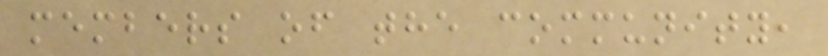members of the community,
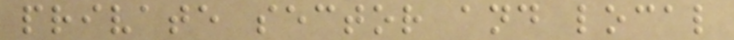private sector and local
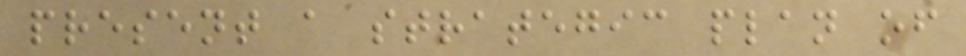present a strategic plan of
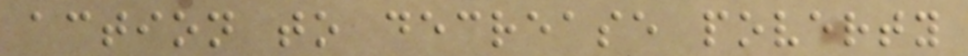action to decrease poverty
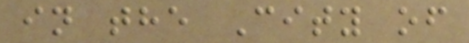in the City of
